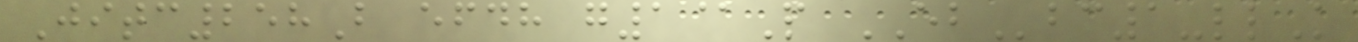Jitc258B efdh g1@P EBbc1-llK
